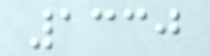1330
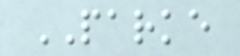PARKE
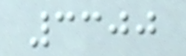3300
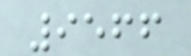9566
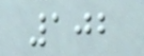102
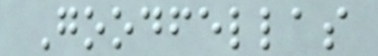Goodfellas
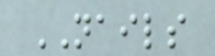NAILS
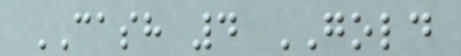CASH 4 GOLD
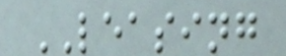LEASING
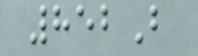852B
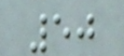50
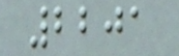2201
